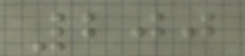200
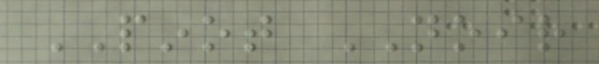PINOT NOIR
